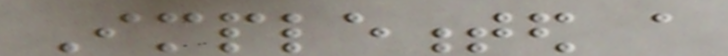Implemented a
